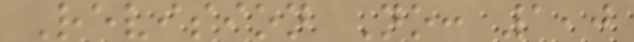Revision No: 1,0
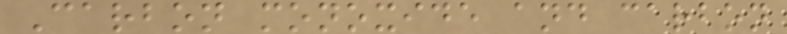Carbon monoxide and carbon
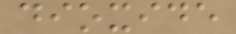dioxide
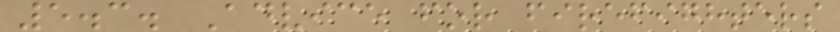5.3. Advice for firefighters
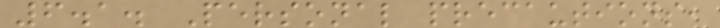6.1. Personal precautions,
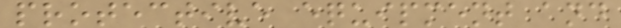protective equipment and
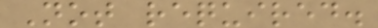Not required.
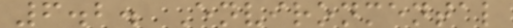6.2. Environmental
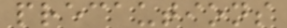precautions
